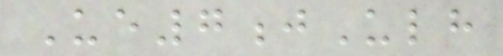Ue7jUlh
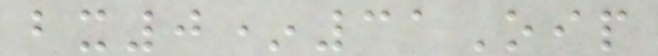bx0*31Oip
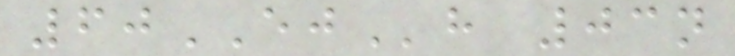60EJh 03n
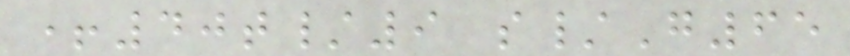+40t/9 s/G65
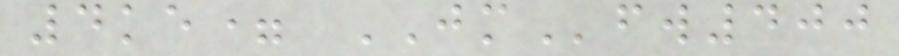4ke= JMfw400
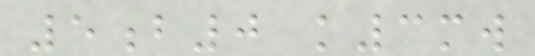5b0 k3mw
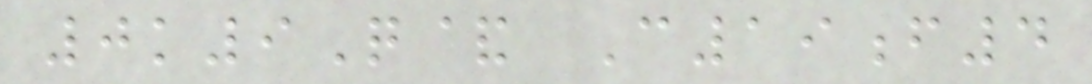0k9Q& C19f4
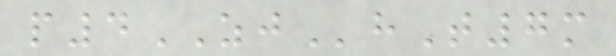p4ZJhT7m
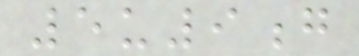5u9g
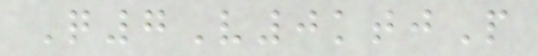Q7V0ktjP
